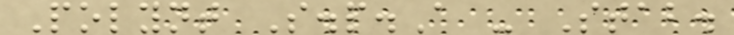Polynt S.p.A - Stab.
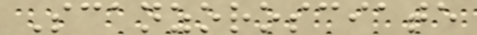Scanzorosciate
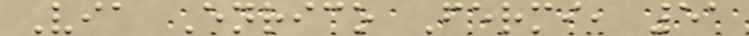Via Enrico Fermi, 51
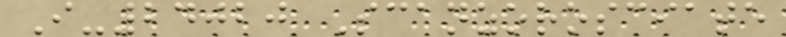I-24020 Scanzorosciate
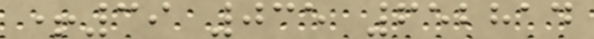+39 035 652814
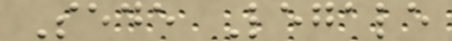Sede Legale
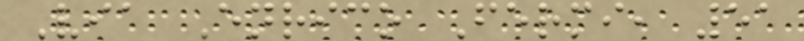Via Enrico Fermi, 51
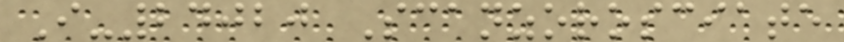I-24020 Scanzorosciate
